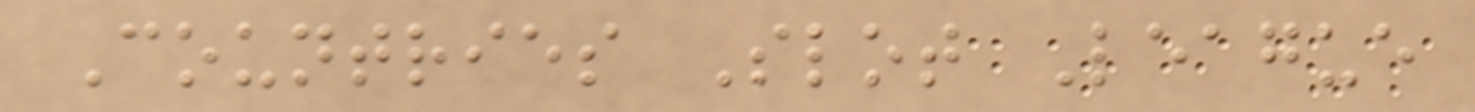Countries Slot League
